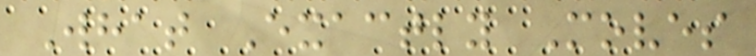What Exactly Moves
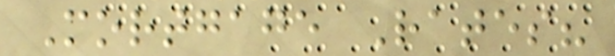Mortgage Rates?
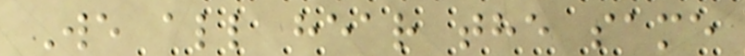We all hear the same
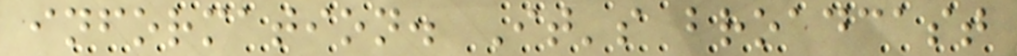information. It's broadcast
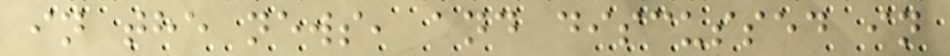in the news, and discussed in
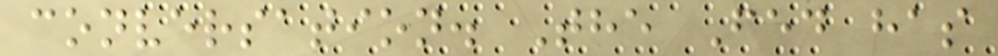conversation. The Fed has
